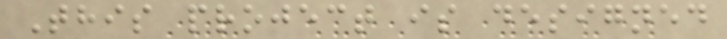This project is designed
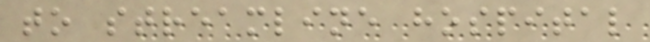to streamline hospital
